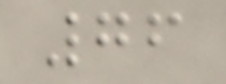76
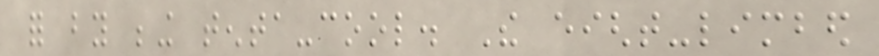for by being tenta-cool. The eight-limbed
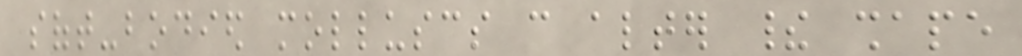soft-bodied molluscs can alter their shape
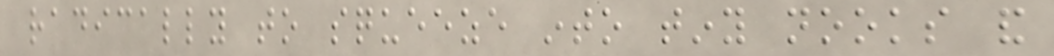radically to squeeze into tiny nooks and
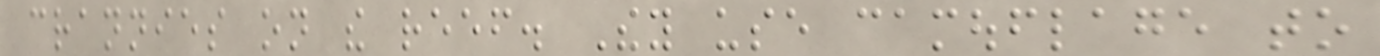crannies on the reef. They use camouflage to
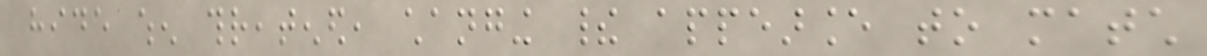hide when threatened, changing their appearance to match
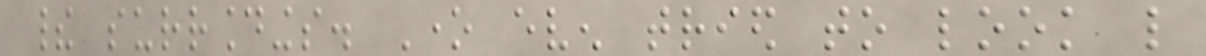their surroundings. One even tried to look like
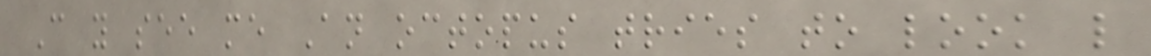Can you see me An octopus tries to look like
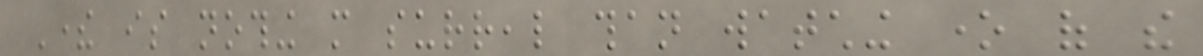There is nothing more surreal than watching one of the
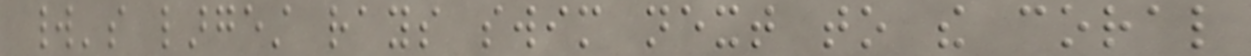world's largest rays swim next to the coral
